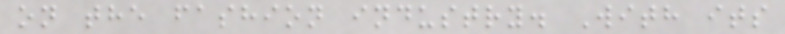on the fashion industry. With its
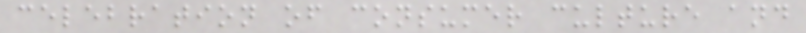celebration of consumer culture and
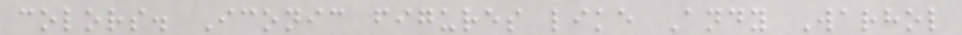colors. Iconic figures like Andy Warhol
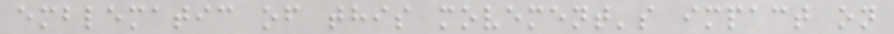emblematic of this movement's impact on
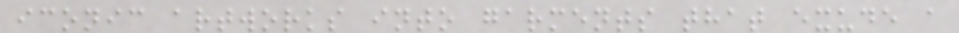iconic artworks into garments that exude a
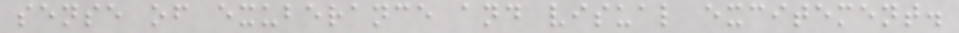sense of exuberance and visual excitement.
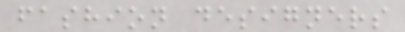fashion designers
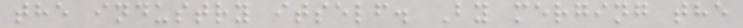the industry itself. By merging the
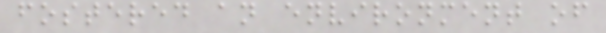fostered an environment of
